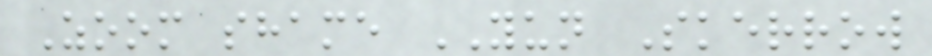Zoom shame YUN Skerrow
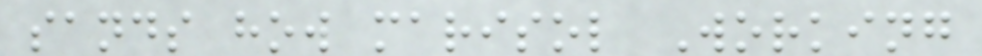sands how marisol Working
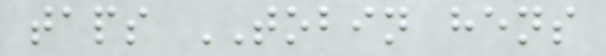taps TOBIN hens
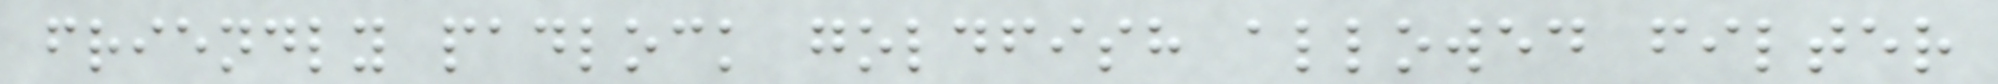friendly padlock goldfish allowed filter
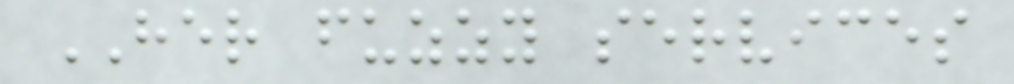HER fuzzy services
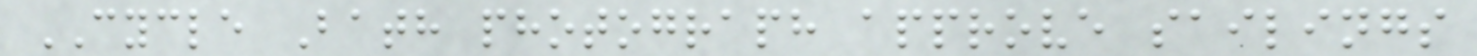CYCLE Bath photograph approve sailings
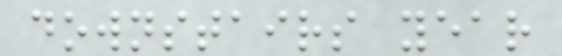downstairs year
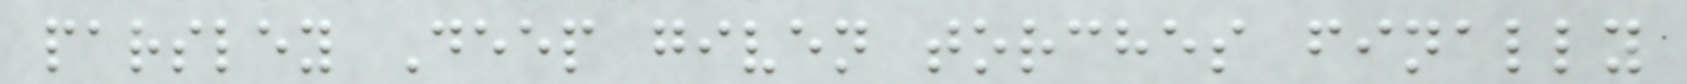parsley Deep given torches finally
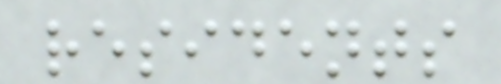residents
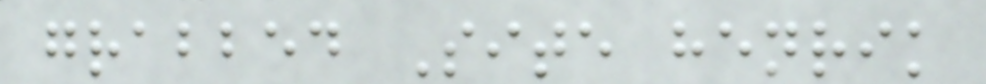grabbed Site henrik
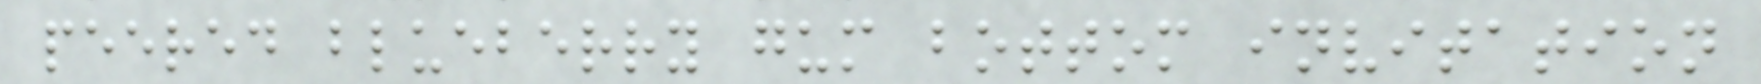peered blueberry gum bottom invitation
